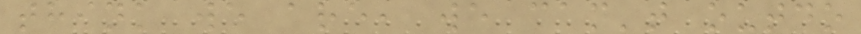think we are, we can't outdo
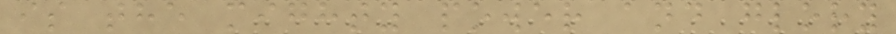is the mighty power and glory
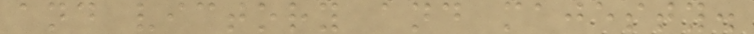and victory and majesty.
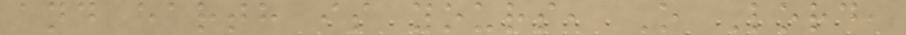and earth is yours, O Lord,
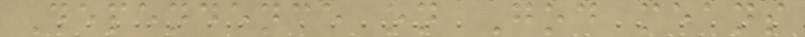Dependence on God means
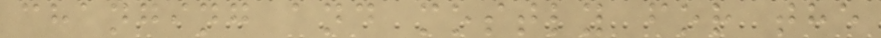changing and mostly for the
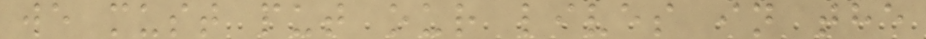we must put our lives in the
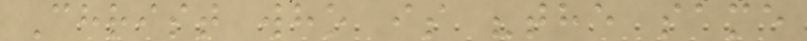Christ who is "the same
